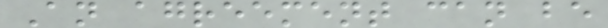An agreement can be
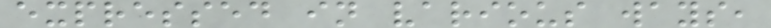expressed in various ways,
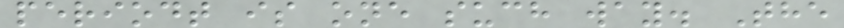periodt is one such way. The
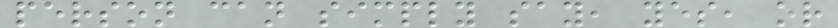person can simply say, yes, or
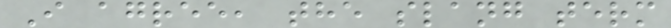I agree, the slang term
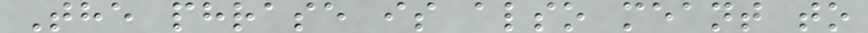The phrase is also meant to
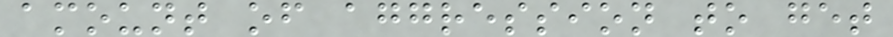amount of aggression to get
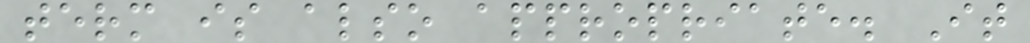term is also appropriate. It
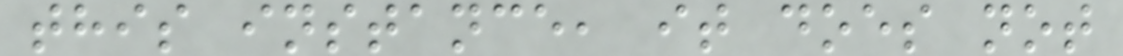this instance, it does not
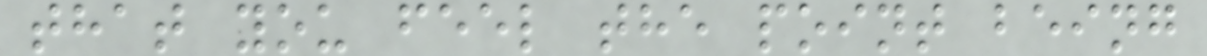that you feel the point being
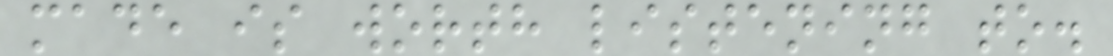made is worth listening to.
